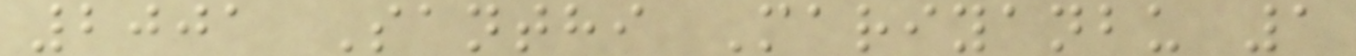2001 Santhi Mariyanbu 1
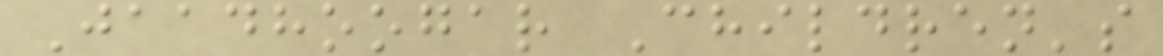Jaadhoogar Children's
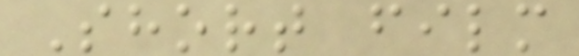Short film
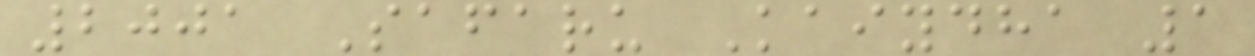2001 Safaru Kaiydha 1
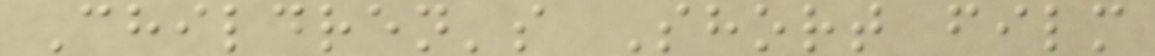Children's Short film
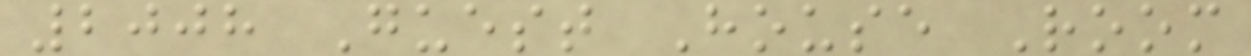2008 Guest House Room
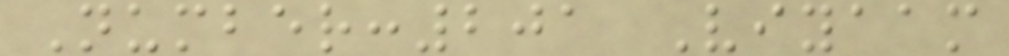Number:201 Viyaam
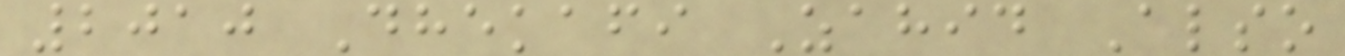2010 Dhekafi Zahid Also
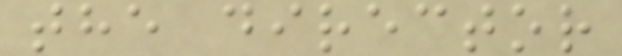the director
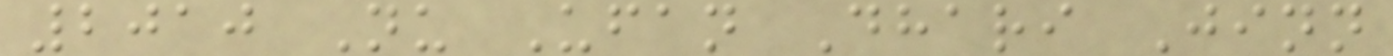2010 Nu Ufan Dhari Jinn
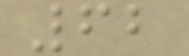62
